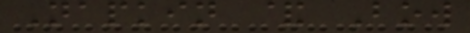Napkin & Bow
